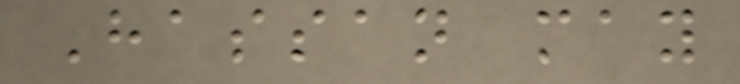Hassan may
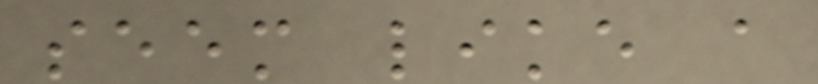seem like a
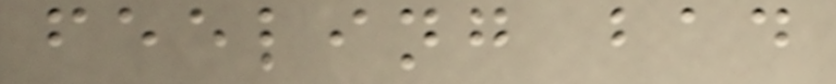feeling bad
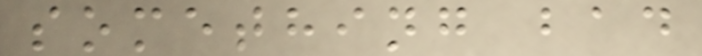something bad
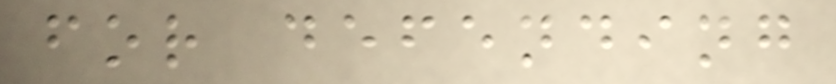for defending
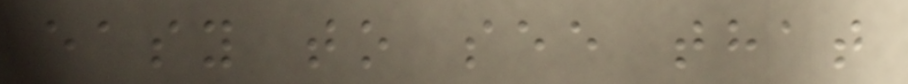easy to see that
